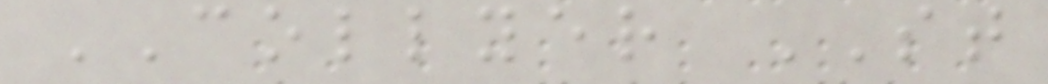COLLYER ST
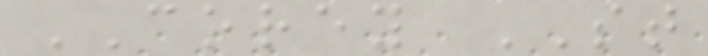COREY ST
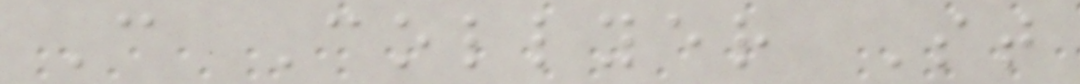C Collyer St
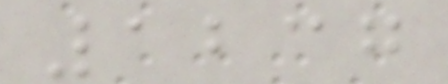1237
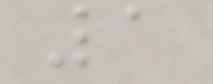1
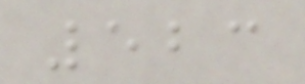523
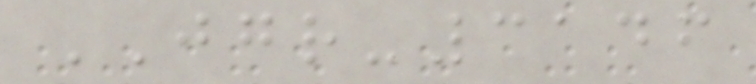JGR-3146
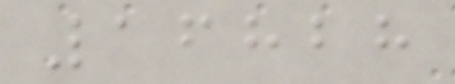16828
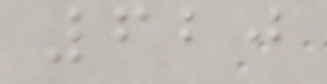620
